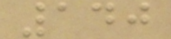140
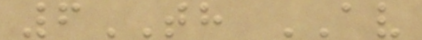6TH AV
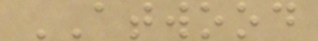ATWOOD
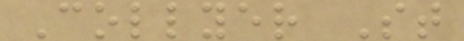Collyer St
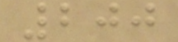200
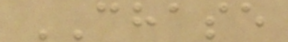CHASE
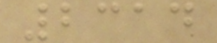2314
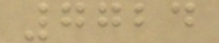7724
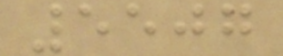5507
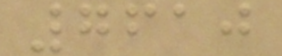7610
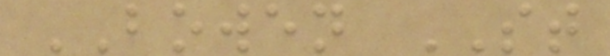BOWEN ST
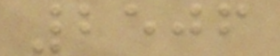2506
